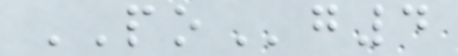POg4
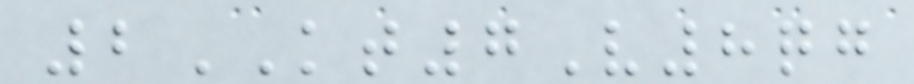2KT7V8qg
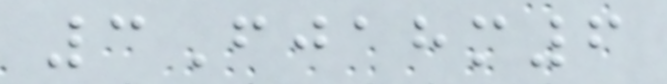3Fjahm6
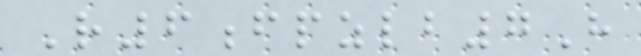R6fpzlb7H
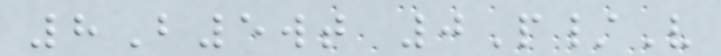8B5wt 0P/V
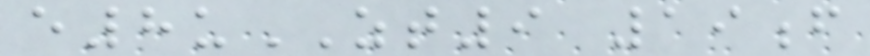e8uZT9 19f
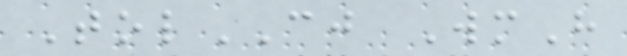TolCJ WmH
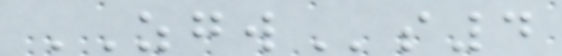ZGWs4
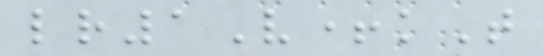lr1V+kT
